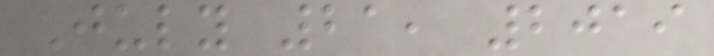July 21, 2019
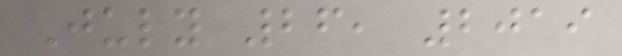July 26, 2019
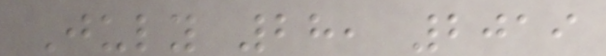July 28, 2019
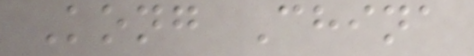Kong China
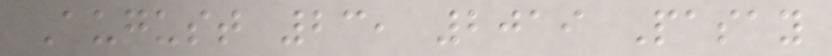August 23, 2019 Pasay
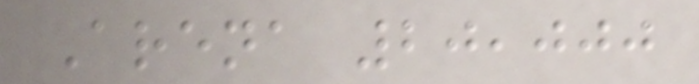Arena 20,000
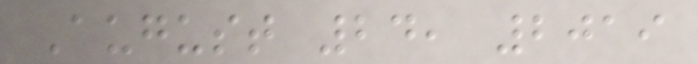August 24, 2019
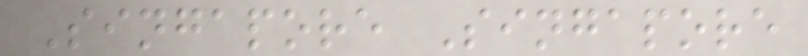Singapore Singapore
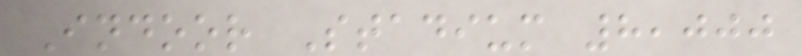Indoor Stadium 8,000
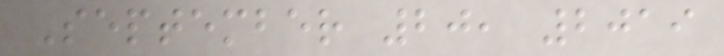September 20, 2019
